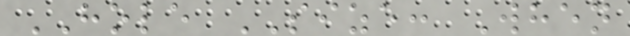HOLE SIZE: When
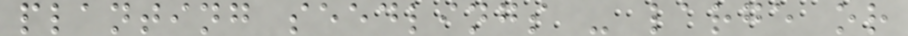planting seedlings - large or
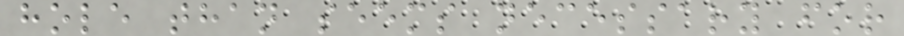hole than seems necessary for
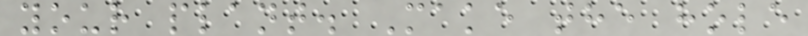your plant. Make the hole
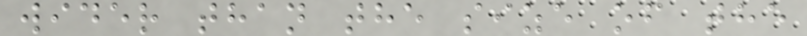wider than the size of the
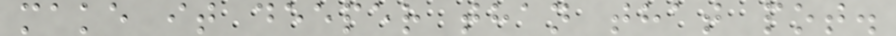make it deeper than that pot.
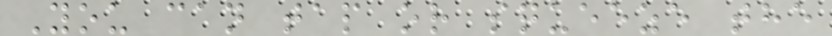You can tap or squeeze the
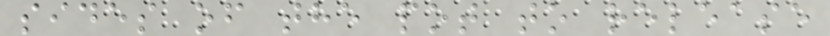sides of the pot to release
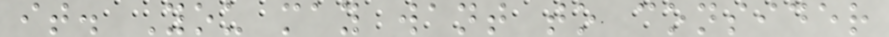it. You may want to consider
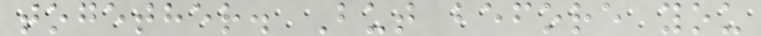together. But before you
